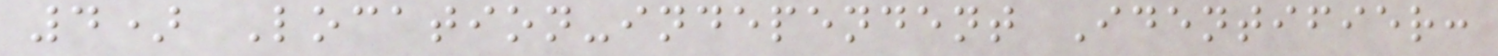4) Location-independent Identifier:
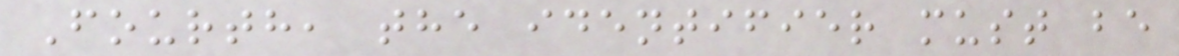Fourth, the identifier must be
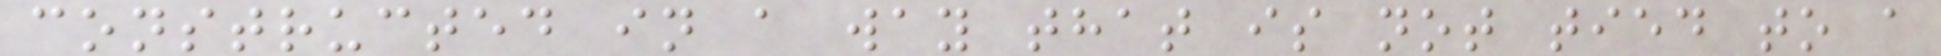constructed in a way that is not tied to a
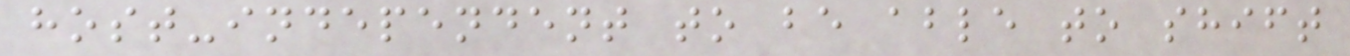host-independent to be able to shift
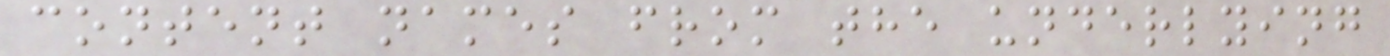content names from the underlying
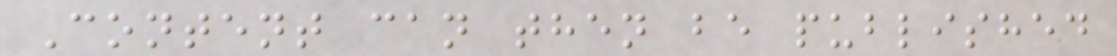Content can then be published
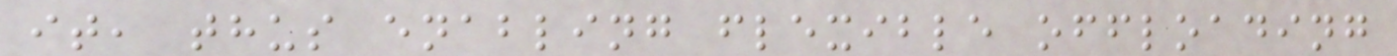it, thus enabling flexible offloading
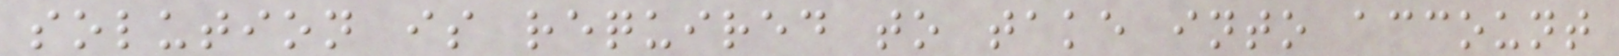solution is required to take into account
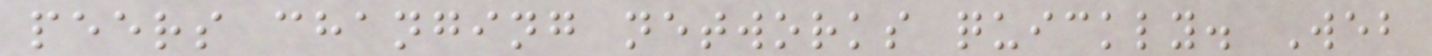peers changing networks quickly. Web
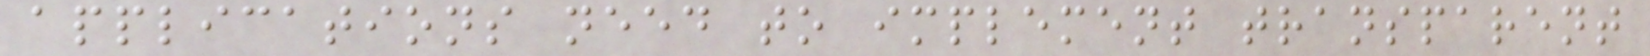applications need to implement transparent
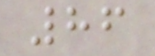86
